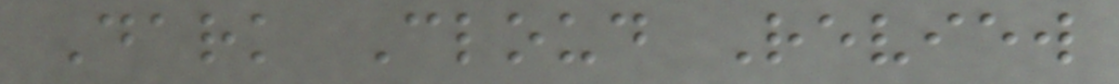Dark Cloud Review
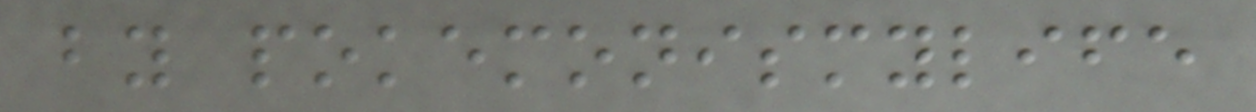by pokemonismylife
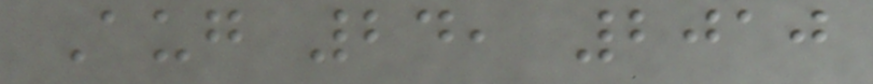Aug 24, 2010
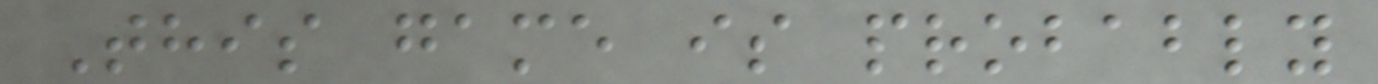This game is probably
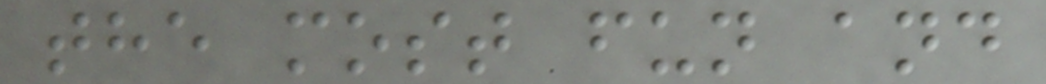the most fun and
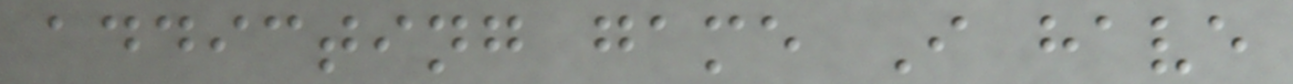addicting game I have
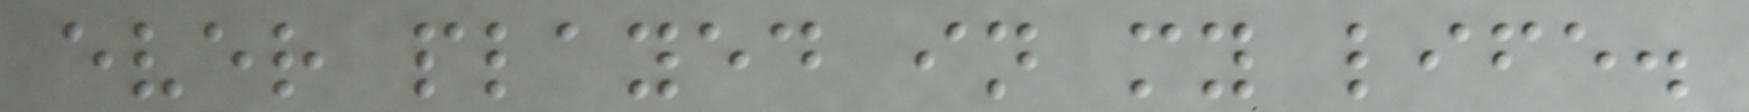ever played in my life.
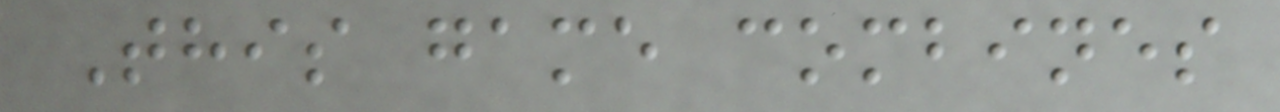This game combines
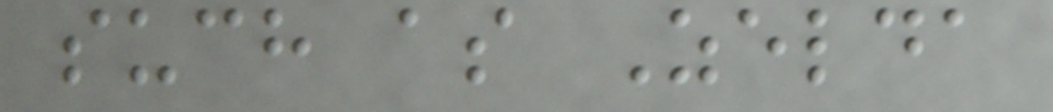such as Zelda
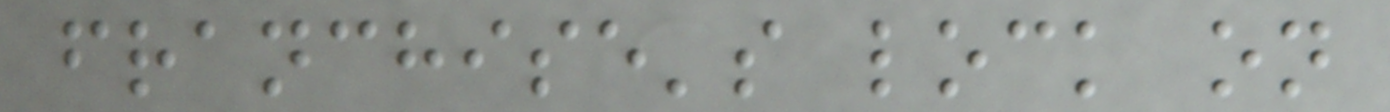franchise's lock on
